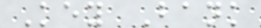Key Bank
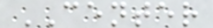CENTER
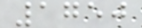1750
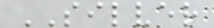SILVER
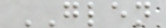GLEN
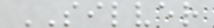SILVER
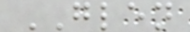GLEN
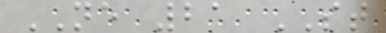NE 21 ST
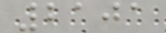2101
